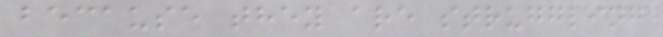because they are struggling
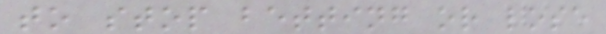to stop betting or lose
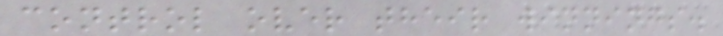control over their winnings.
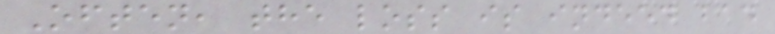Often, the loss is indeed bad
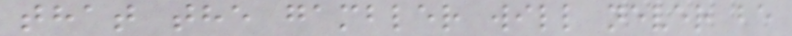that the gambler will never be
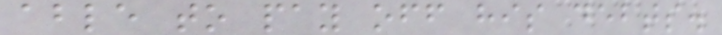able to pay off his debts.
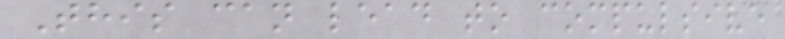This can lead to compulsive
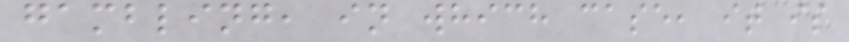gambling, in which case, it is
